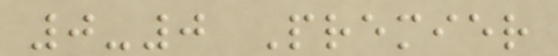0-0 Premier
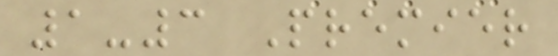1-3 Premier
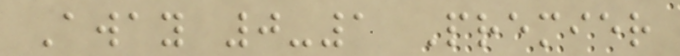Away 0-1 Premier
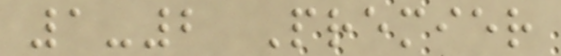1-2 Premier
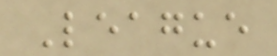League
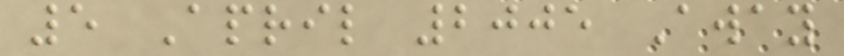5 April 2005 Away
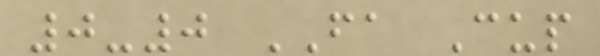0-0 FA Cup
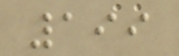199
